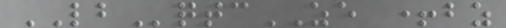LBqtcZE +bz
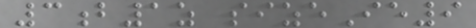3b1z sizeIe9
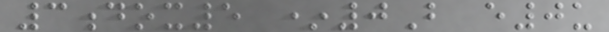3dox5 *0B e0u
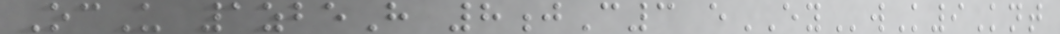OcU 1zbeH 8jC3 eEYwK9Knt
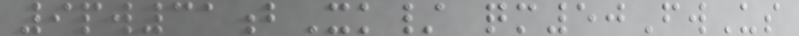9pw31bXk/ qm50FwUs
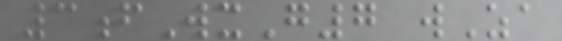3fWxG7 wZa
